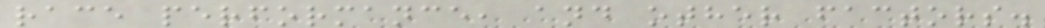race performance, and other factors.
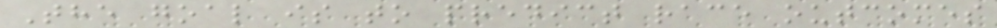The goal is to predict race outcomes
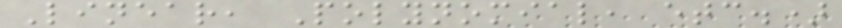Linear, Polynomial, etc.)
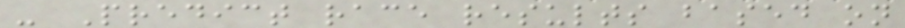- Predict race results based on
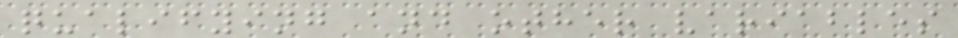qualifying and other variables
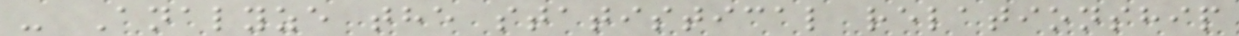- Analyze the statistical relationship
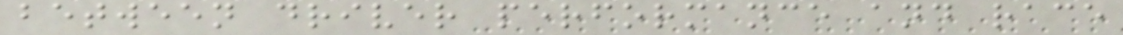between driver performance and race
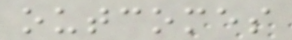outcomes
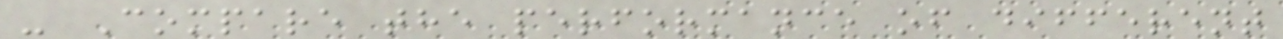- Compare the performance of different
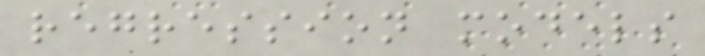regression models
